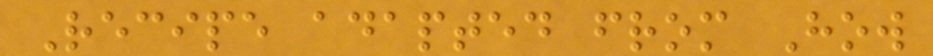Recipe adapted from How
